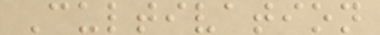Cultivation
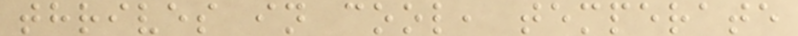thrives in cool, temperate
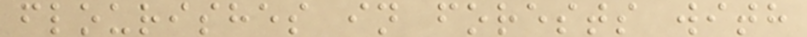flourishes in forests with
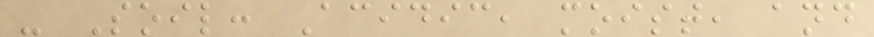- Soil: Acidic, moist, and
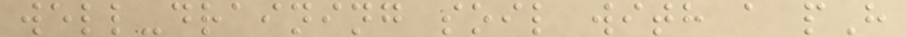well-draining soil with a pH
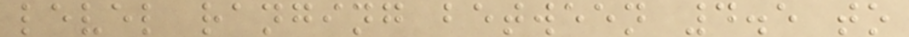level ranging between 4.5 to
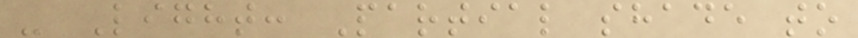- Light: Partial shade to
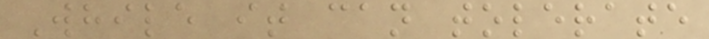While it can tolerate
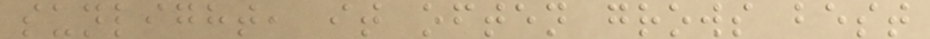sunlight, it often grows best
